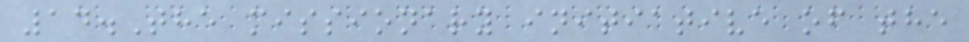14.The missionary initiative of the
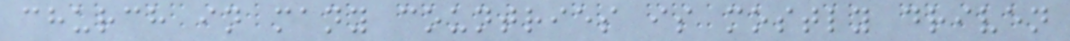church in many countries is mostly driven
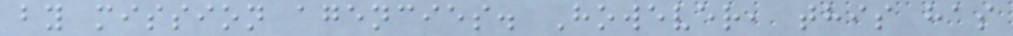by mission agencies. However, this has
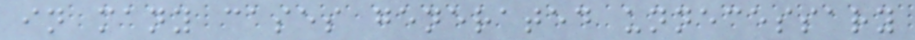in many cases generated unnecessary
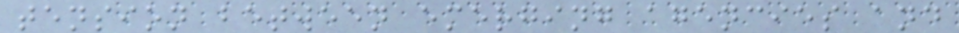tension between emerging agencies and
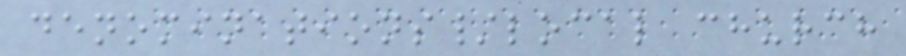denominations/local church
